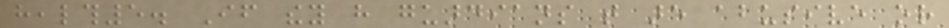health5. If they have guardians that are abusive or
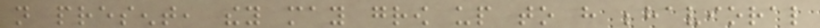not present, they may grow up to have behavioral
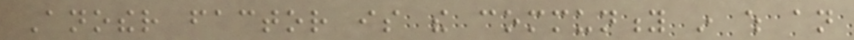Another factor is the community in which an
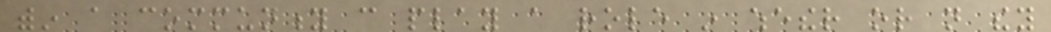within a community can play a role in whether or not they
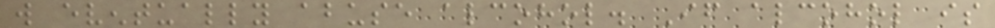will eventually abuse alcohol. If alcohol is
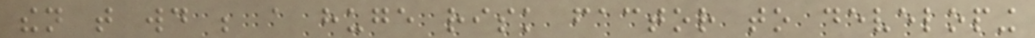then that would be a huge risk factor to developing
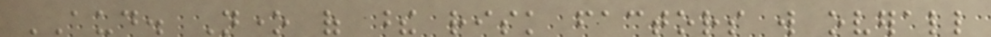AUD. None of these risk factors will overall
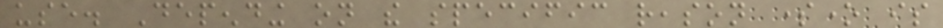use. Depending on the specific reason someone is
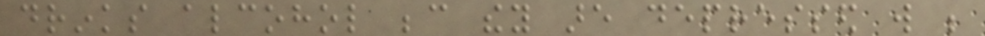drinks alcohol because they are depressed will be
